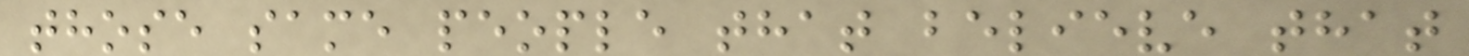those same people that believe that
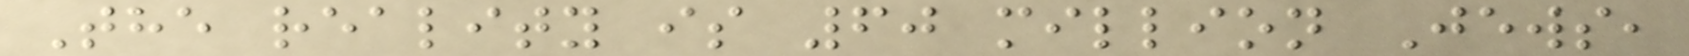The reality is 60 million Jews,
